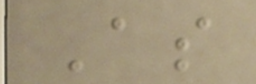As
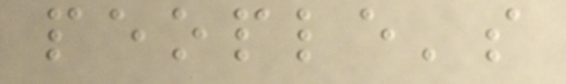people's
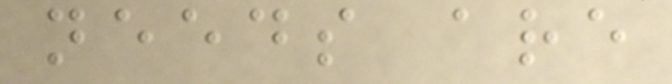needs are
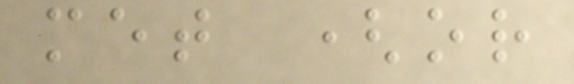met (or
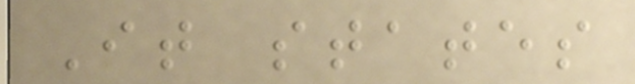It states
